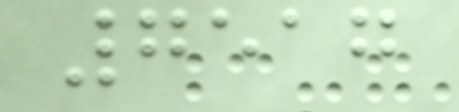7517
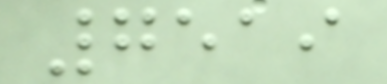7519
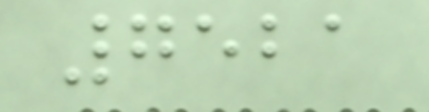7521
